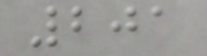201
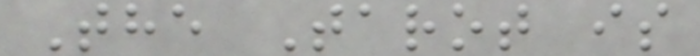The Tarot is
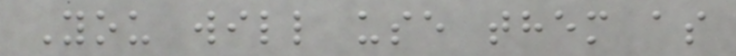You will use them as
